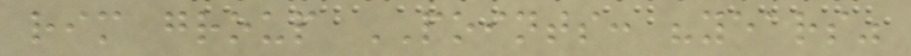rim group POINTS: "years"
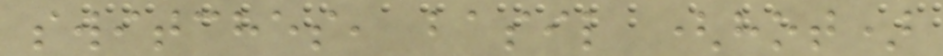switches, basil (hot)
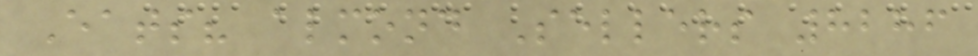Eats? almond Sellers 8286
